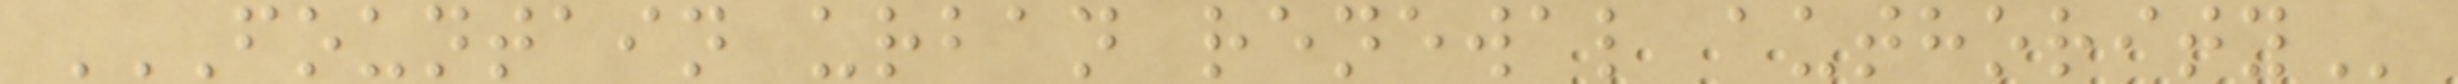FOUNTAIN URBAN RENEWAL AUTHORITY
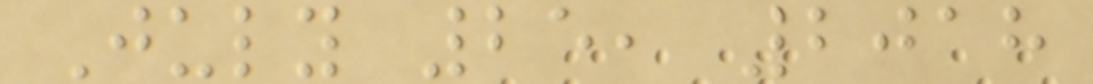July 25, 2018
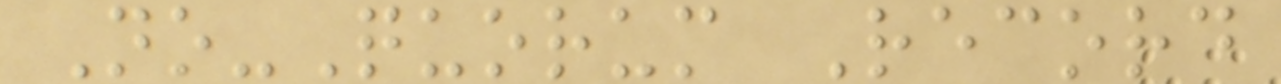No-Quorum Record
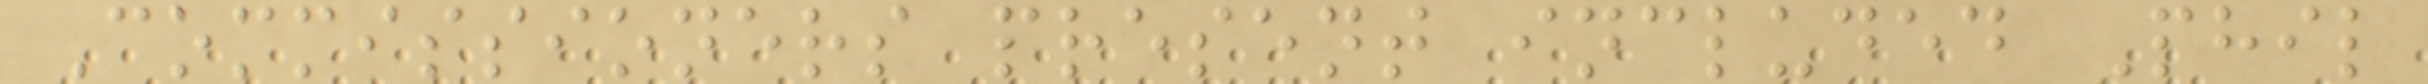Commissioners present included Phil
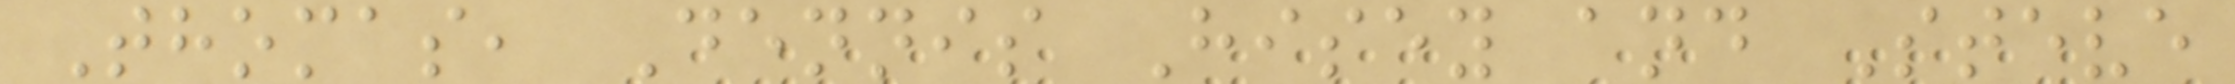Thomas, Dennis Hisey and Steve
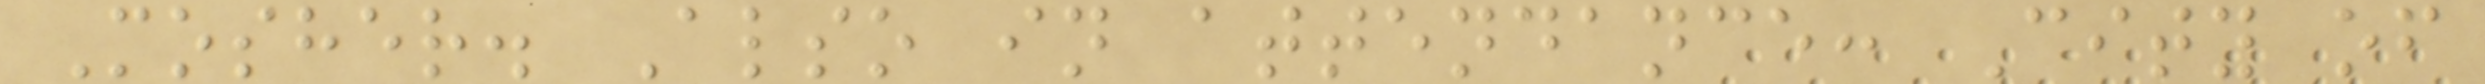Mosher. Also in attendance: City of
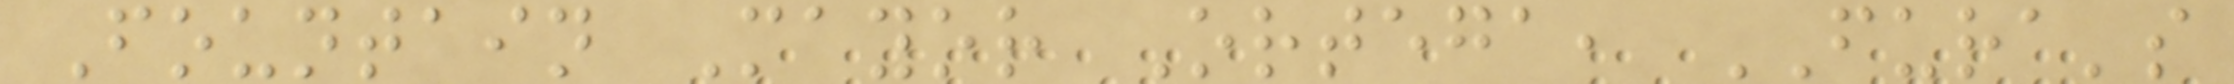Fountain Mayor Ortega, FURA's
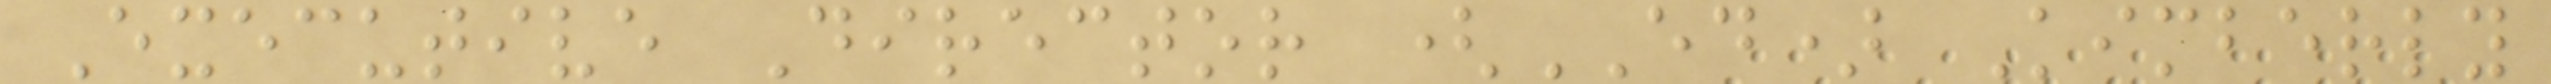Executive Director (ED) Kimberly
